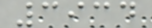3934
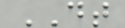DT
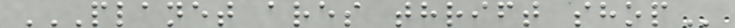PLANET ARES THRIFT SHOP
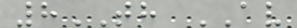8TH AV
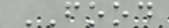FOOD
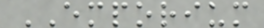EMPORIUM
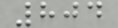804
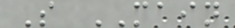S MAIN
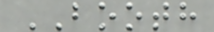BOOTH
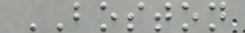BOSTON
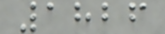1826
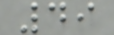49
